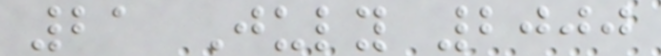21 July 2000
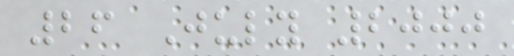26 July 2000
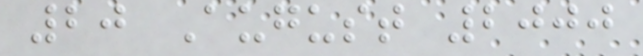20 August 2000
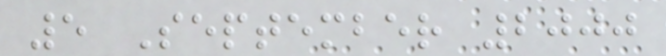5 September 2000
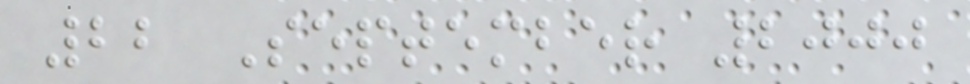22 September 2000
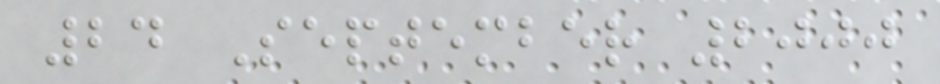24 September 2000
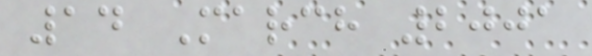14 March 2001
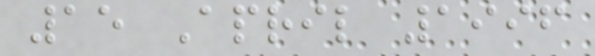15 April 1996
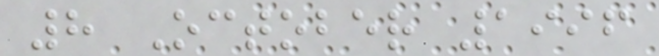8 October 1996
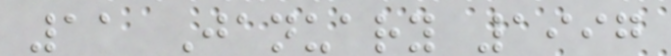11 January 1997
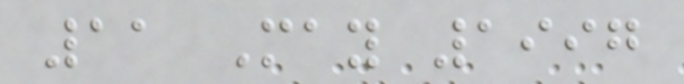11 May 1997
